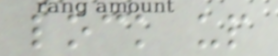lock up
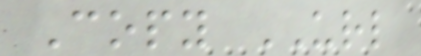Copy URL
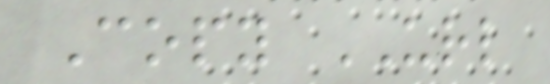Copy URL
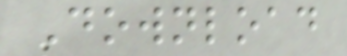Download
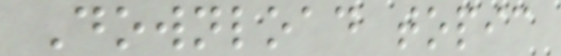Download topic
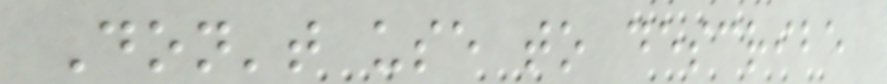Don't use to describe
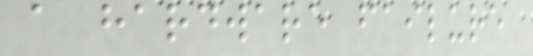a hardware failure
